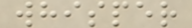whisper
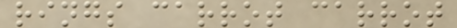rings carrot carrot
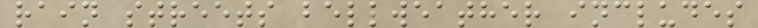rain streets bellweather includes
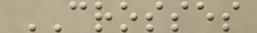CROSSES
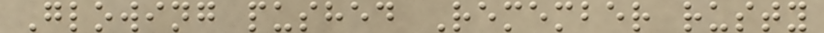Glowing pushed Remember rusty
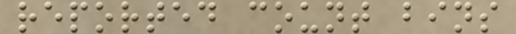reported count bins
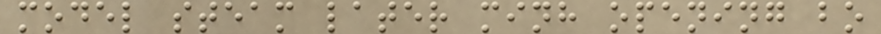model steam later minh opening bo
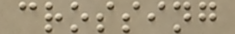crossing
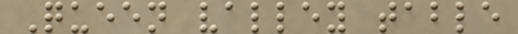Queen valley table
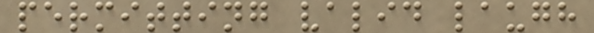permitting valid laugh
